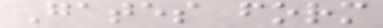Gates form
